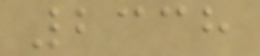2338
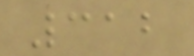312
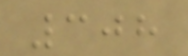308
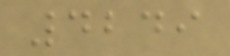4249
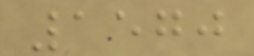1570
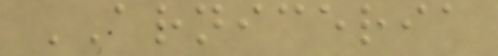ARNICERIA
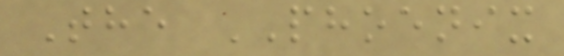The PHOENIX
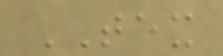TEX
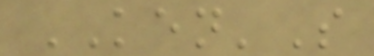KEN'S
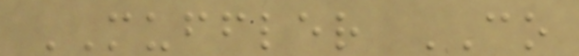MUFFLER CO
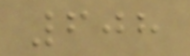608
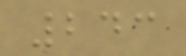243
